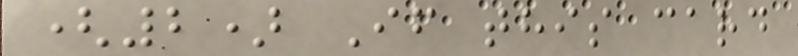(2) If this card
